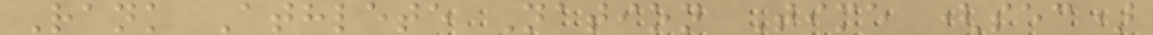Rank Athlete Nation Time (sec)
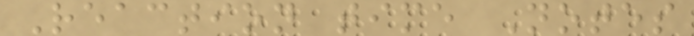Reaction time Notes
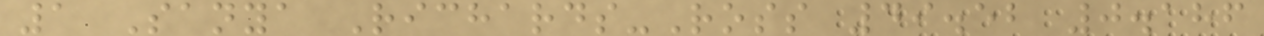1 Sanya Richards-Ross 49.52 0.186
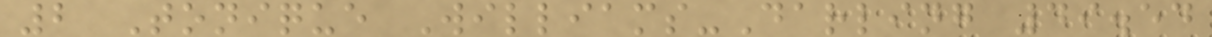2 Tonique Williams-Darling 49.54
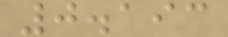0.193
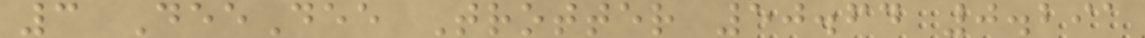3 DeeDee Trotter 50.64 0.291
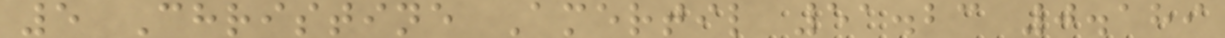5 Christine Amertil 51.23 0.189
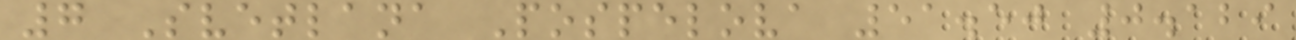7 Svetlana Pospelova 51.50 0.129
